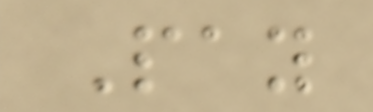Pay
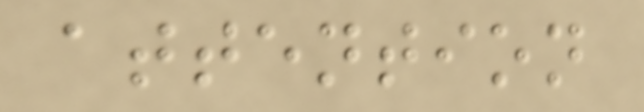attention
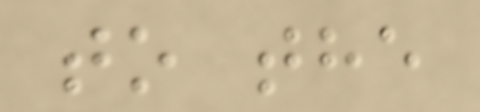to the
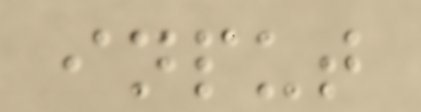input
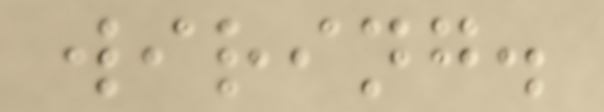wiring.
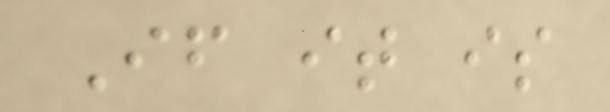If it is
